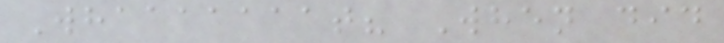Whaaaaaaat? When did
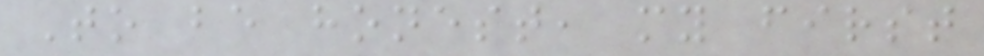To be honest, my first
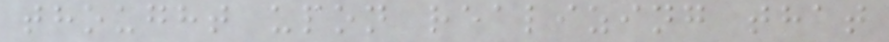thought upon realizing that
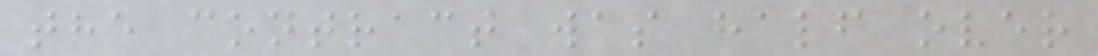the contract was half over
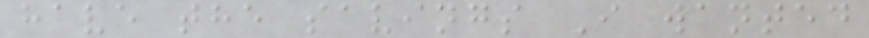have the savings I wanted
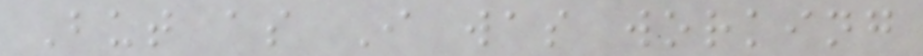But as I was working
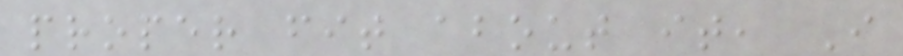proper fit about it, I
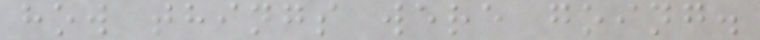how things were going.
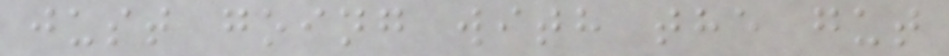just going with the gut
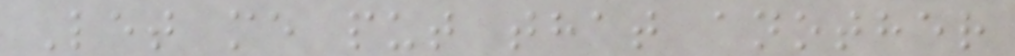Let me put that another
